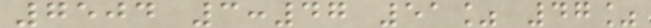7504 3:47 51% 47%
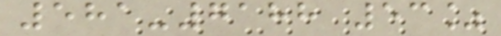581-7188 53%
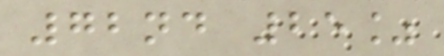72nd 25%
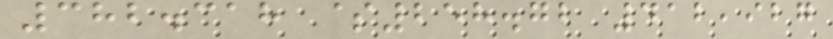382.318 $258.72 412,927
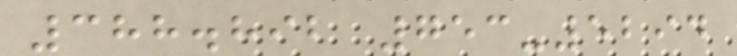388.892 753-5294
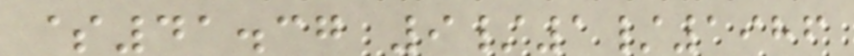$41.37 9/1/1986
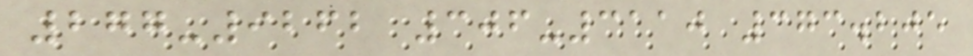277-9262 306-3110 373.205
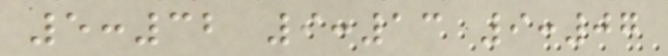5:32 9:13 9:07
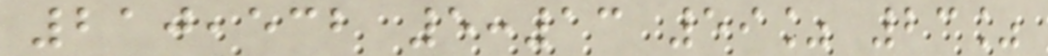210,532 5:13 59% 23%
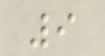9
